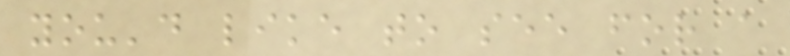you'd like to see for a
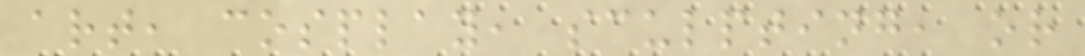art, cosplay, sculpting, or
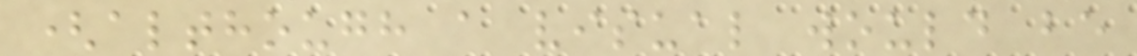(although a visual would be
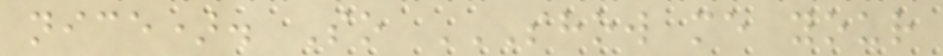nice). So SHOW ME YOUR
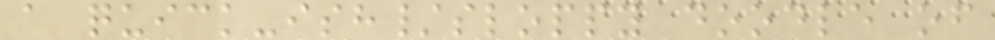a quick-ish/sloppy doodle of
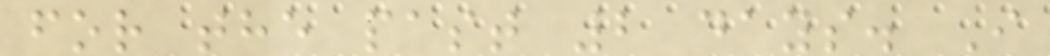for the past 2 days. I
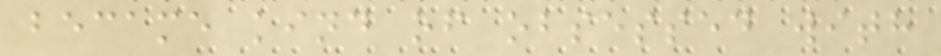became kind of obsessed with
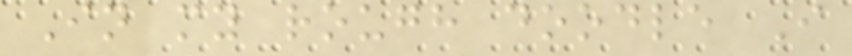In my rough doodle I
